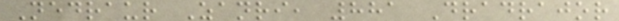Nedraur Zanri, 881 Dradrajor
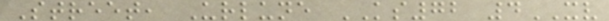Street, Urlune KS72 4XV
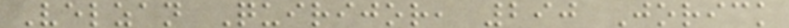Velzan Quirijor, 290 Jorick
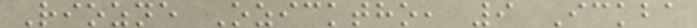Riozne Ozicktho, 9 Ickba
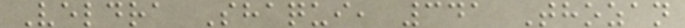Veldra Shaqui, 341 Thozan
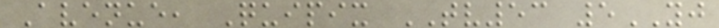Avenue, Quipix TV53 5YJ
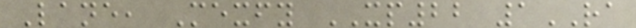Lane, Mexfy XP22 1RA
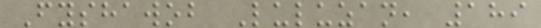Fyshawob Luluzan, 189
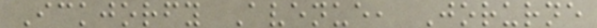Ickjorfy Avenue, Jorurne
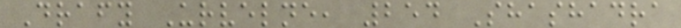Drafy Urvelne, 254 Shashadra
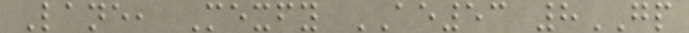Lane, Mexfy AE53 8GP
